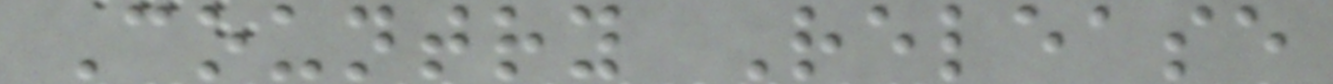Country Release
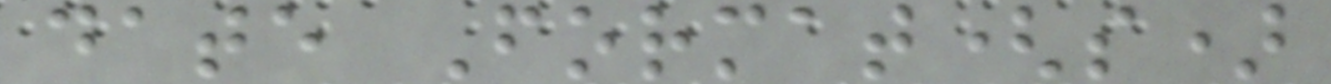date Format(s)
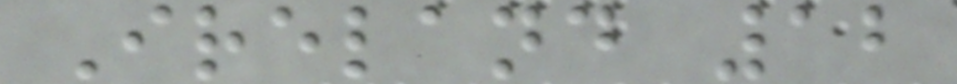Ireland 12
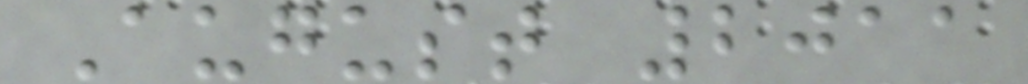August 2011
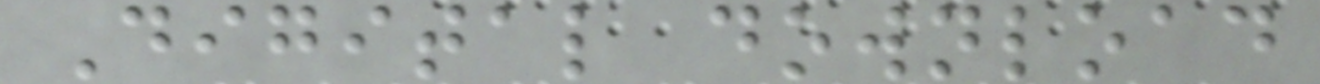Digital download
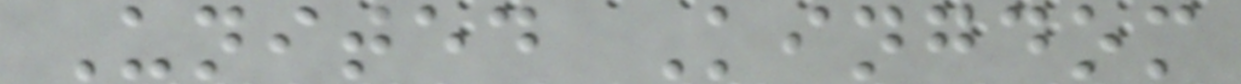United Kingdom
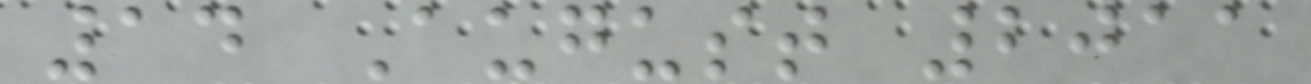14 August 2011
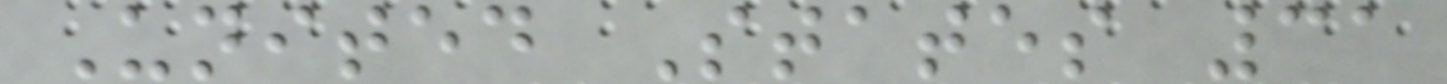United States 31
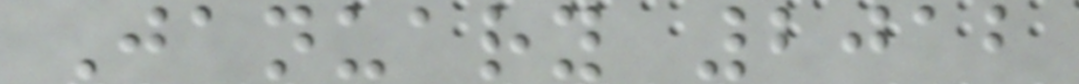January 2012
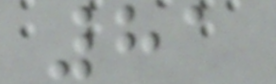81
